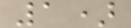1)
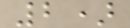2)
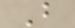B
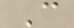C
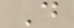D
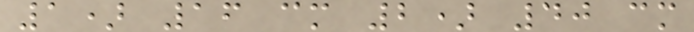1) 16 cm 2) 40 cm
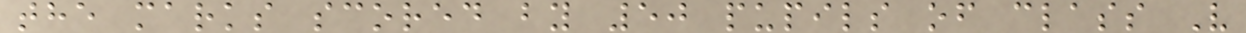the marks scored by 50 pupils of class V
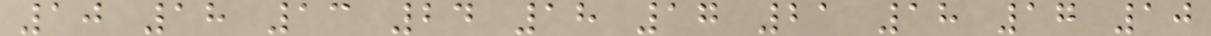10 18 13 24 18 17 21 18 17 10
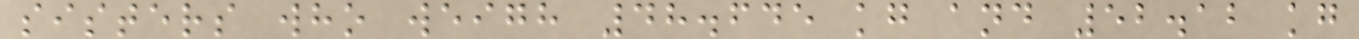sisters who weigh 48.645 kg and 52.12 kg
